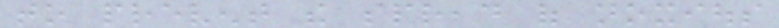to prevent the spread of noxious
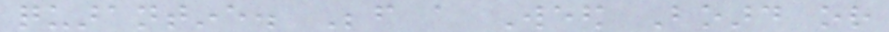quarantine. Before a Weed Board or
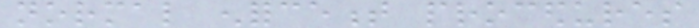normal enforcement procedures
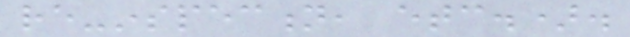re-inspection, etc.).
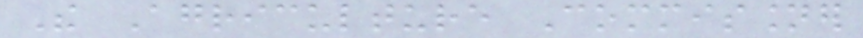The Agriculture Commissioner
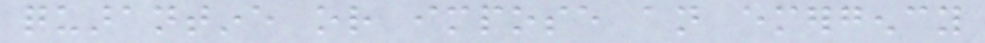quarantine or impose an emergency
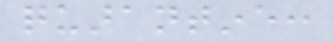quarantine:
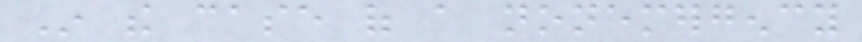In the case of a nonemergency
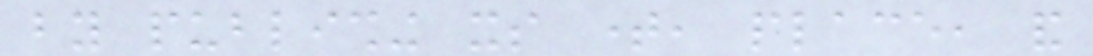by publishing its time, place, and
